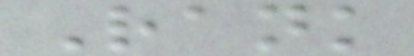Rank
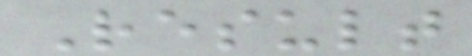Result
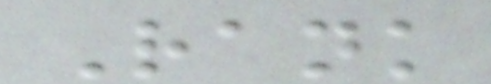Rank
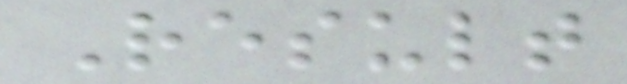Result
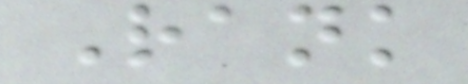Rank
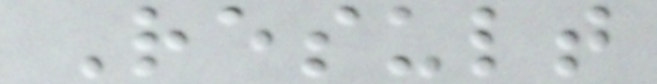Result
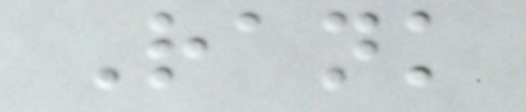Rank
